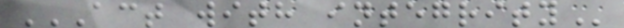ACT WITH INTEGRITY
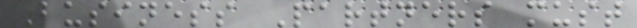Business Partners must
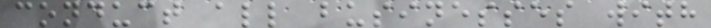conduct all businesses with
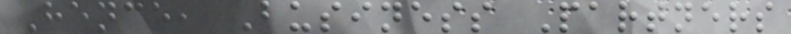Hence, Business Partners
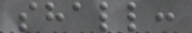shall:
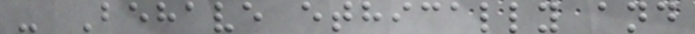- Behave ethically and
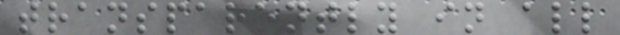transparently in all
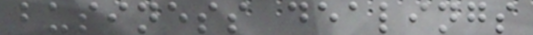business dealings
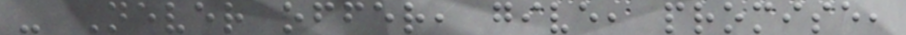- Never offer, give, promise,
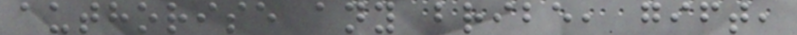authorise any bribe, gift,
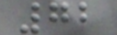72
